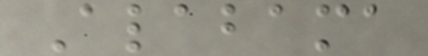Alabama
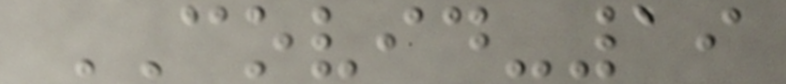COVID-19
